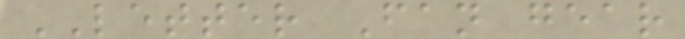LETTER Fan gear
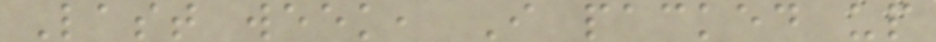Last week, I packed up
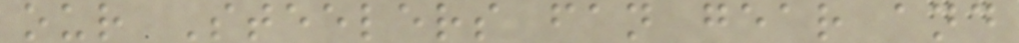our Steelers fan gear and
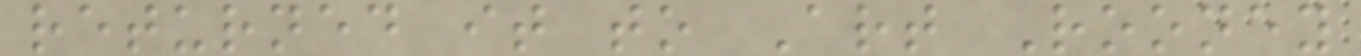returned it to Art Rooney
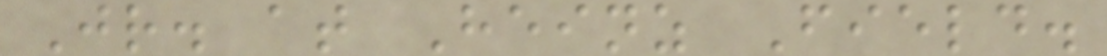Jr. at Heinz Field.
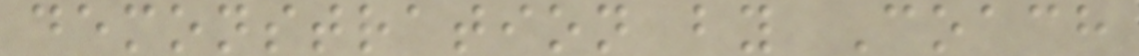demonstration by Coach
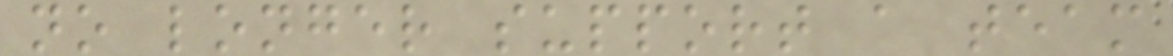no longer support a team
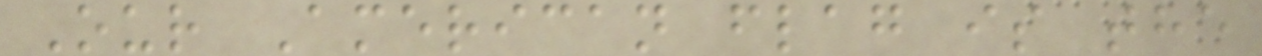Our American flag is the
